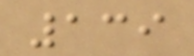139
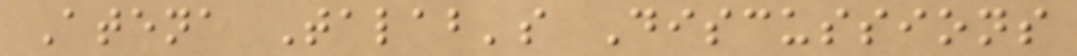Atena Talab's Discussions
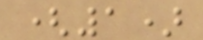(1)
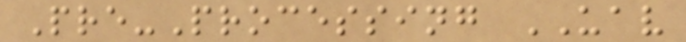Pre-Processing UAV
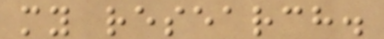my research.
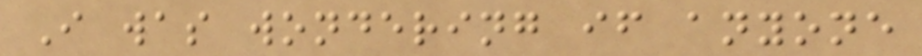I was wondering if anyone
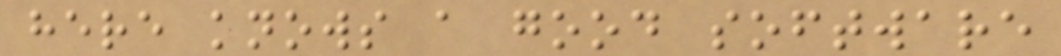here knows a good software
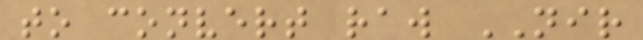to convert raw NIR
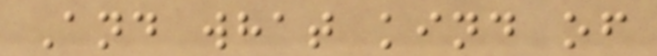And what kind of
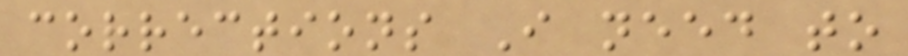corrections I need to
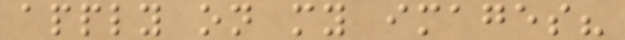apply on my images?
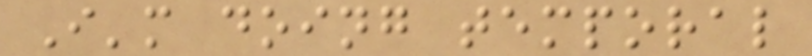I'm doing temporal
